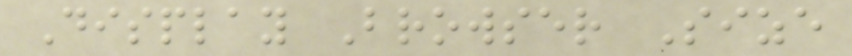Display Browser Size
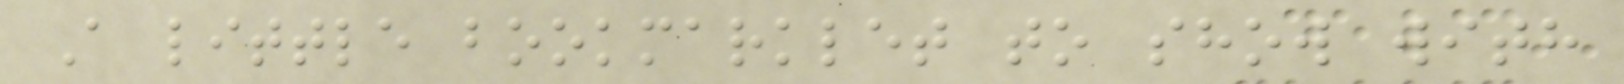A little bookmarklet to show with
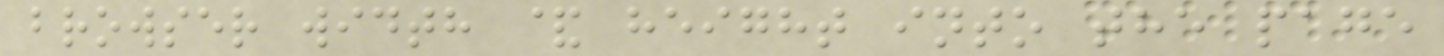browser width & height into the page
